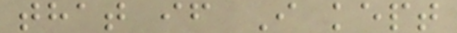that if I kept
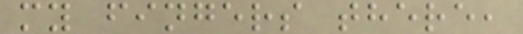my fingers there,
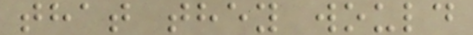that they would
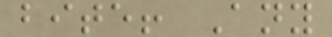bite! Any
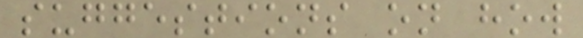suggestions on how
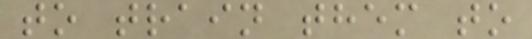to train them to
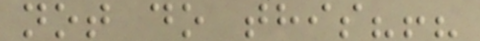not do this?!?
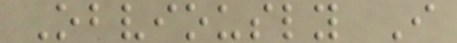Obviously I
